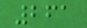261
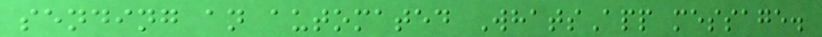sending an automated WhatsApp message.
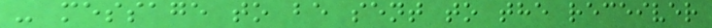- message to be sent to the receiver
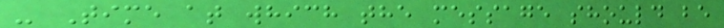- Time at which the message should be
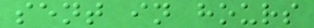sent in hours
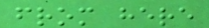from here
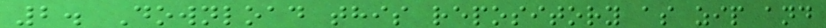2. Download this repository as zip and
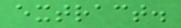extract.
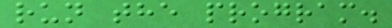run the program.
